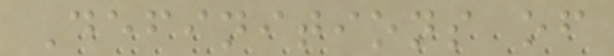Definitions of
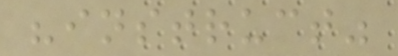"instruct"
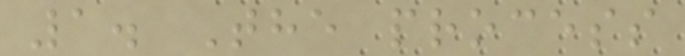1. The process
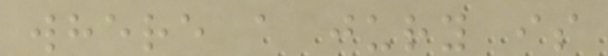where a jury is
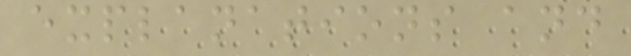explanations and
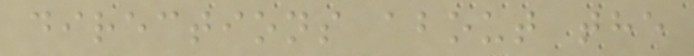directions about the
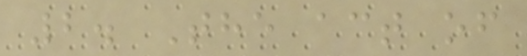2. The act of
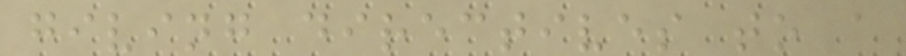giving directives to a
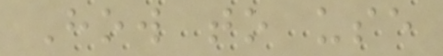How to use
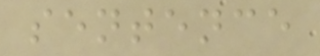sentence
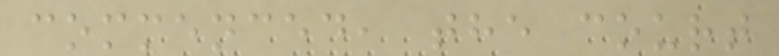commenced, the court
